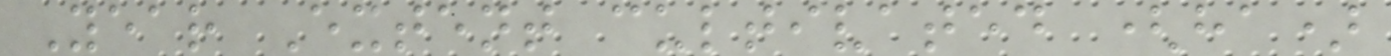Year Extent cultivated (ha)
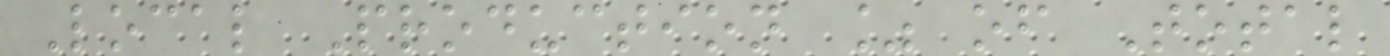Local Production % of Total
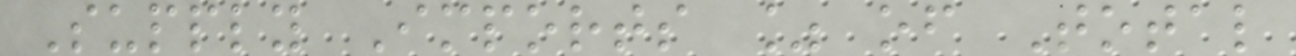Supply Imports % of Total
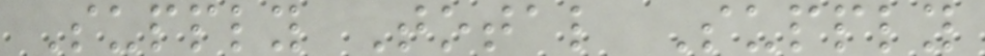Supply Total Supply
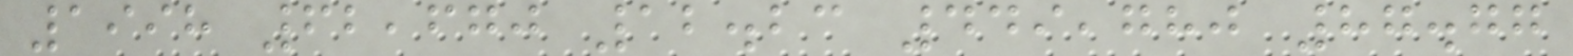1998 62,670 12.23 449,780 87.77
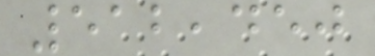512,450
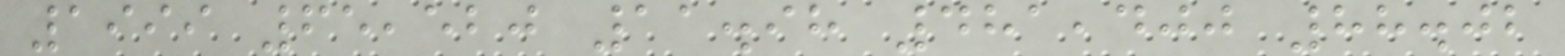1999 65,520 11.98 481,400 88.02
